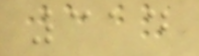314
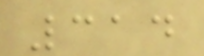314
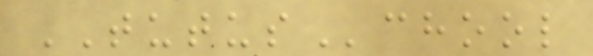TUTUSchool
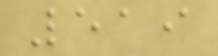519
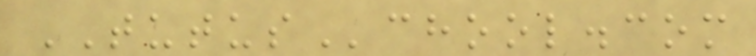TUTUSchool.com
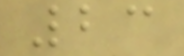23
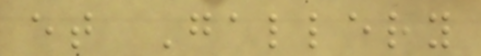et Gallery
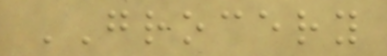GROCERY
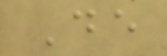De
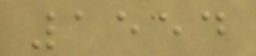1554
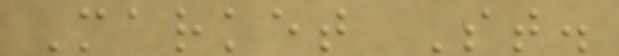Market St.
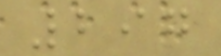297
